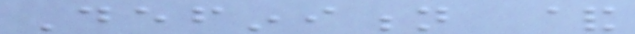Definition &
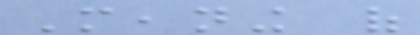Meaning of
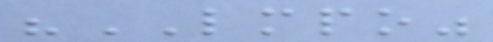"LMPO"
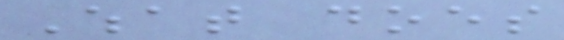What does
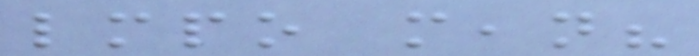lmpo mean?
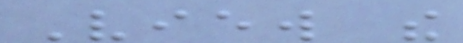View the
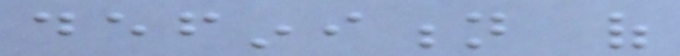definition of
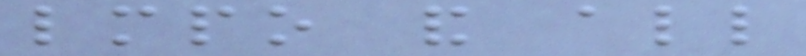lmpo and all
